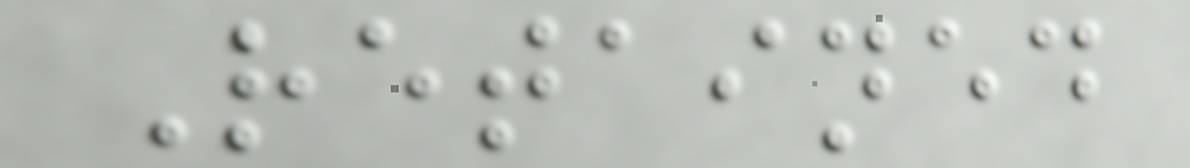Retained
